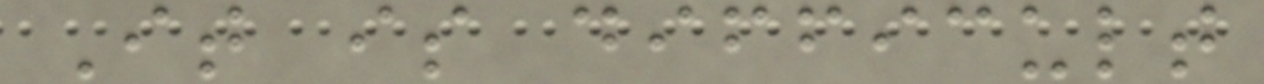It is difficult
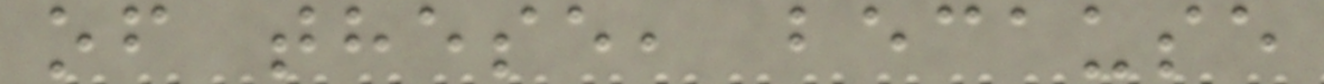of these, because
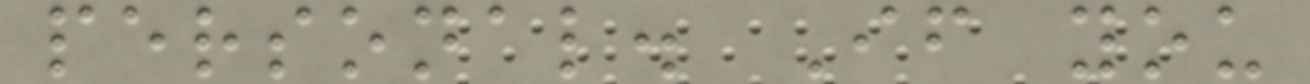personal. If you
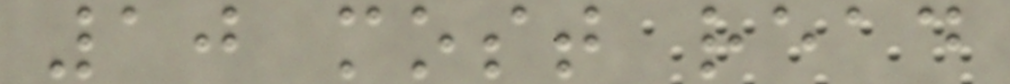10 most read
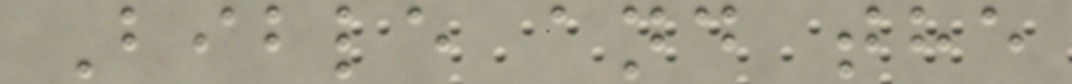Bible and the
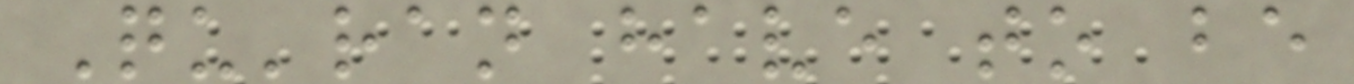Qu'ran have to be
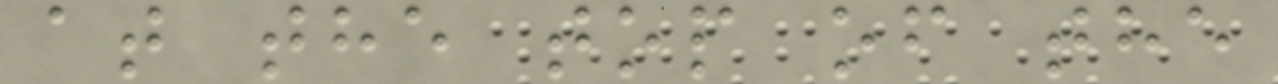at the top of the
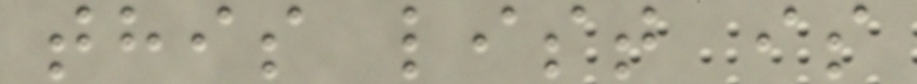this list is
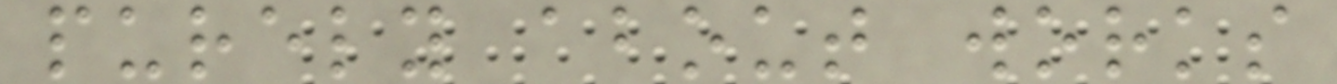purely about works
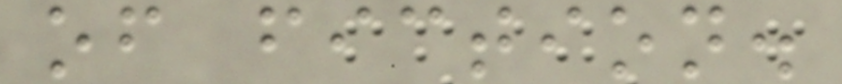of fiction.
